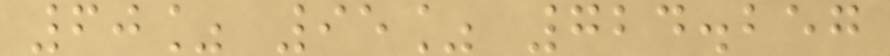60% 95% 724.257
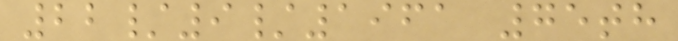22/9/1961 75th
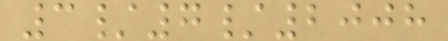3/7/2008
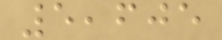5,605
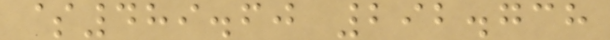$489.60 292.738
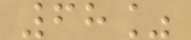68%
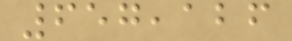657,126
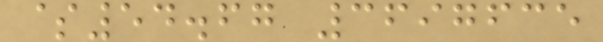$54.67 3697635
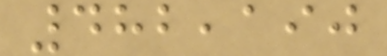482,190
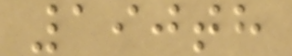190th
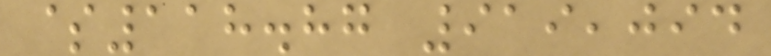$118.87 919,094
